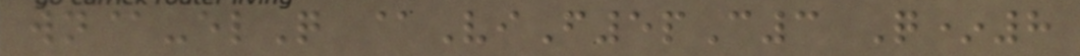wn@-elQ @ViF5pC3 Q*8
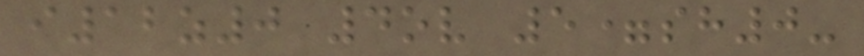i12z0 4ov 5=sh0-
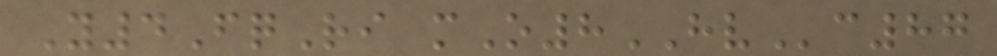Y4FqRi mO8HVc87
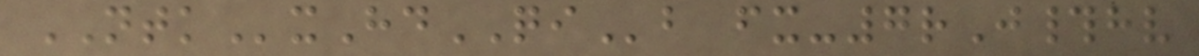NTKxHdQIb fx-7rJ#hv
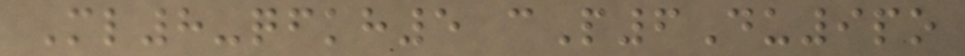Ml8-qfkh5 cP6Du9po
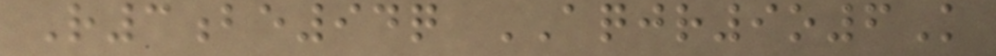R3be94q AQJR9o6K
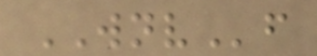WNVf
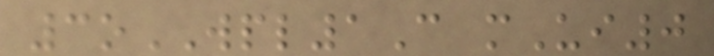3oWPL1C mUi0
